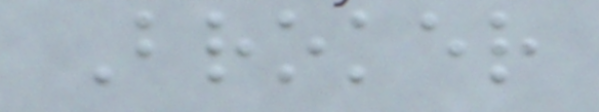Broker
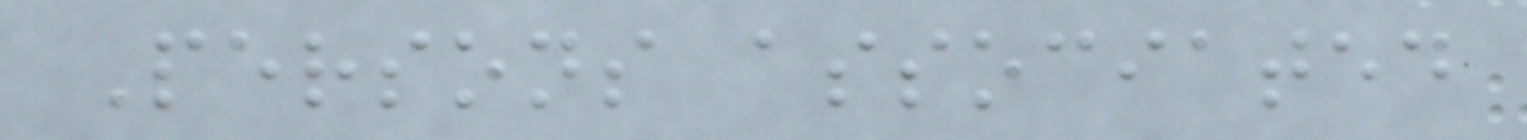Persons associated
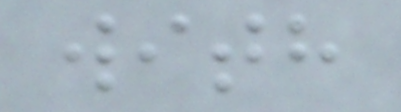with
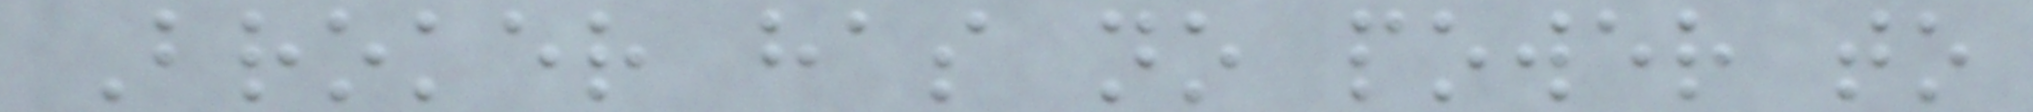Broker has no power to
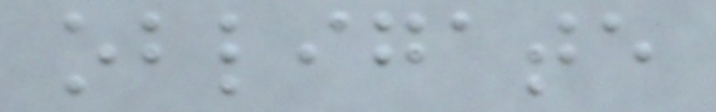obligate
